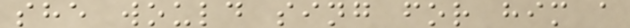she would sing for him a
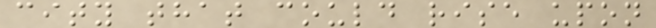city that could rise upon
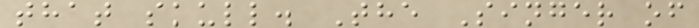that skull. The Singer of
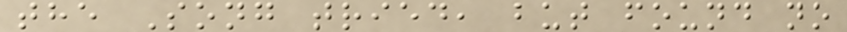the Song tried, but found no
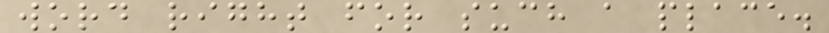word right for such a place.
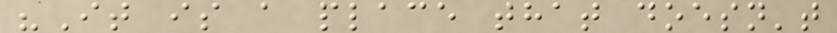"It is a place that doesn't
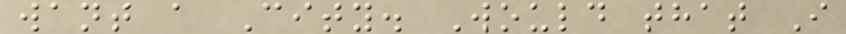want a City. Would that I
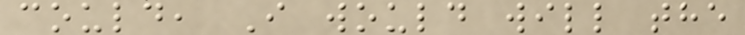could, I would will the
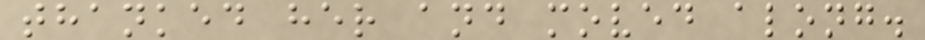thanked her and moved along.
